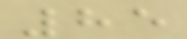85
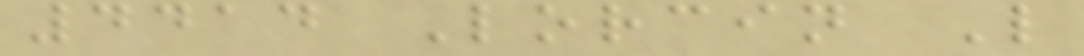4414 Lorcin L
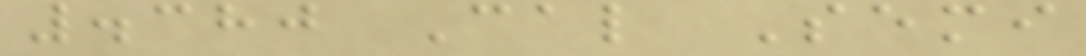.380 Cal Semi
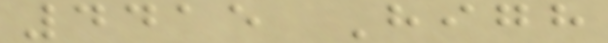4415 High
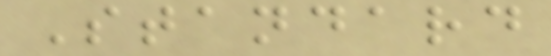Standard
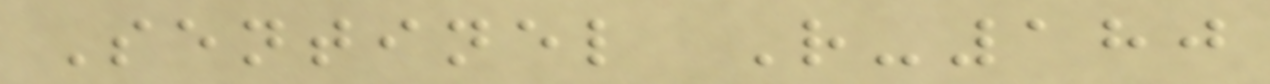Sentinel R-180
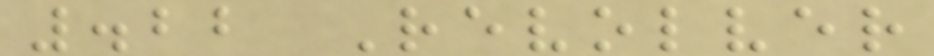.22 Revolver
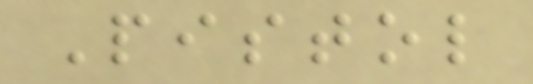Pistol
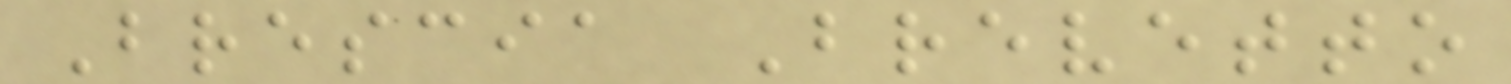Brescia Brevetto
